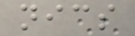nics
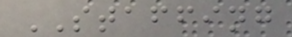STAFFING
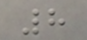8
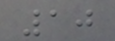10
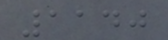1140
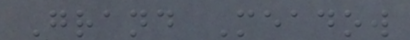Grand Meadow
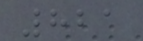821
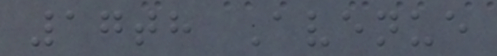17th Avenue
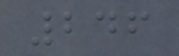246
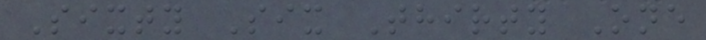Sixty Six Thirty One
